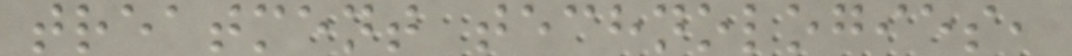treatment technologies,
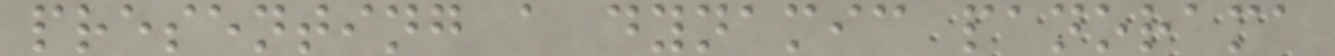presenting a dynamic panorama
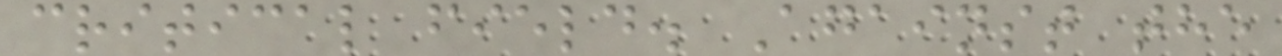critical field. Against the
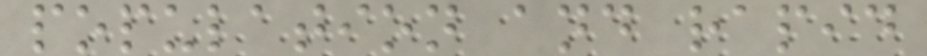population and rapid
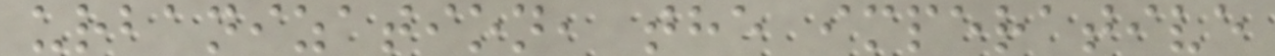urbanization, the imperative
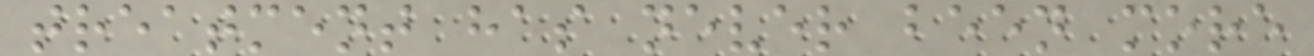treatment has never been more
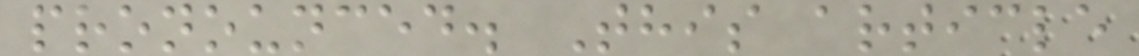pronounced. This article
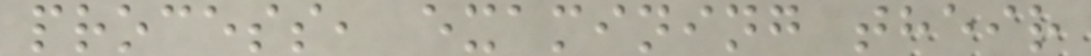process, examining their
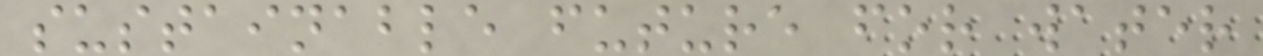sustainable future for water
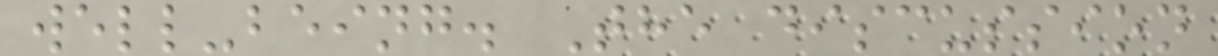well-being. The discussion
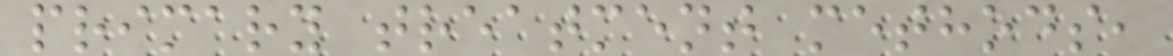primary treatment methods,
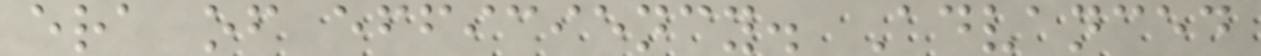era of efficiency. Advanced
